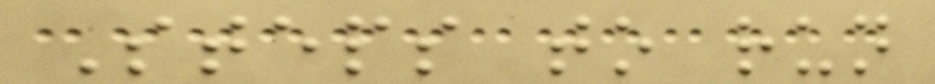Steps to run
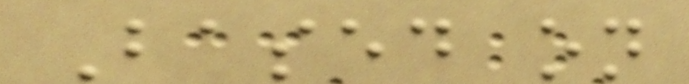Based on
